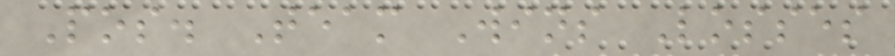Pos. Team Wins Losses
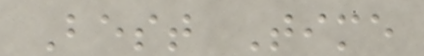Best Time
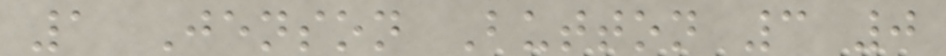1 Jenson Button 3 0
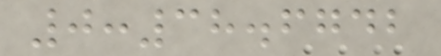0:38.6742
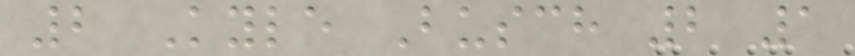2 Kyle Busch 2 1
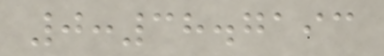0:38.7193
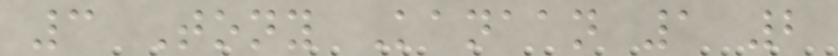3 Tony Kanaan 1 2
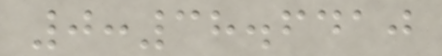0:38.6410
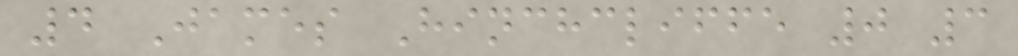4 James Hinchcliffe 0 3
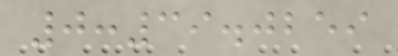0:39.0259
